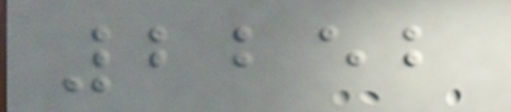2252
